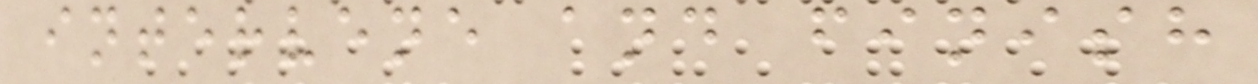intervene and finish
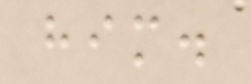him.
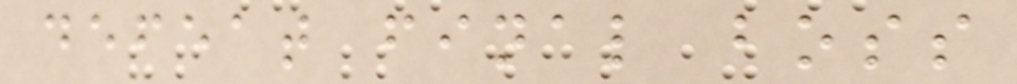defeat final boss
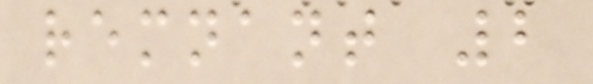remnant 2
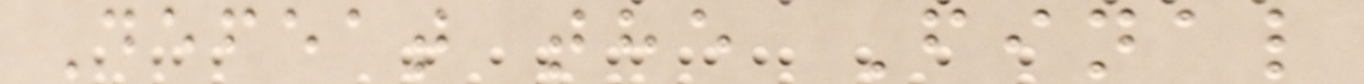Defeat the Final
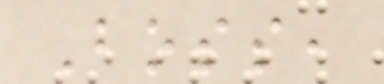Boss,
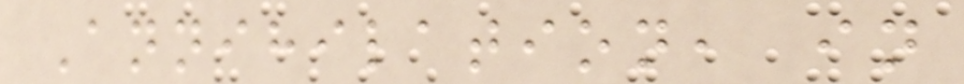Annihilation, in
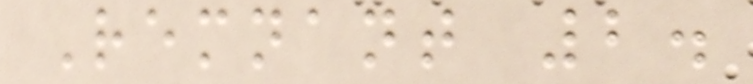Remnant 2.
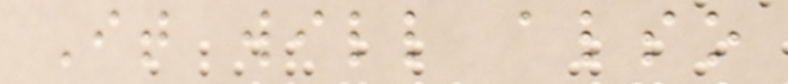It will also
